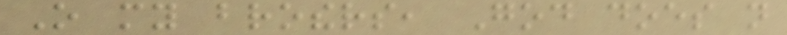O my brothers, God does not
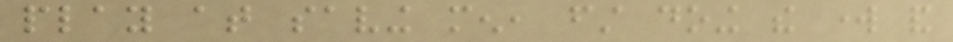play at saving men, first doing the work and
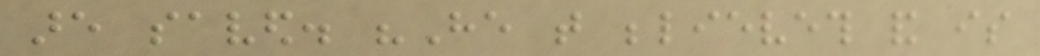are saved. "He that believeth and is
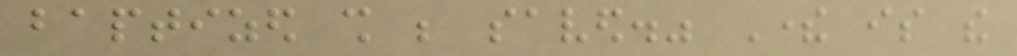baptized shall be saved." There is the
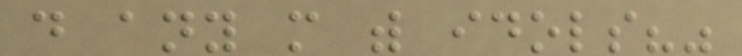do any more with idols?"
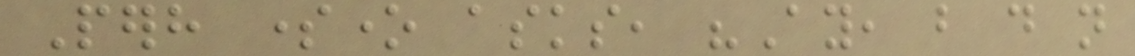Perhaps someone asks, "Ay, but do not
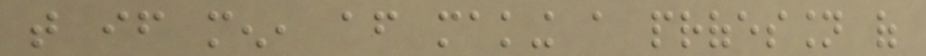that if men, after making a profession of
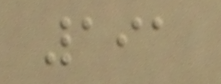191
